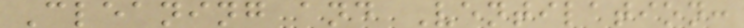Cleaning and Ventilation:
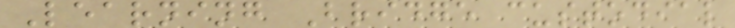Learning Bridge custodial
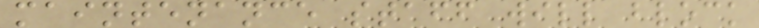maintenance staff will block
